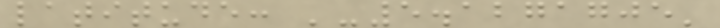latitude: '-5.1271705'
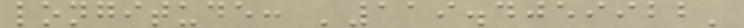longitude: '119.4059922'
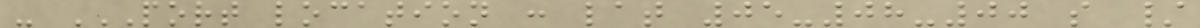- PORT LOCATION : LAT 05-08-00 S /
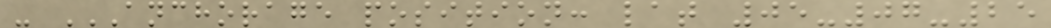- ANCHORAGE POSITION: LAT 05-07-25
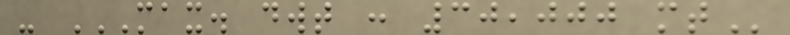- MAX. DWT : 30,000 MT
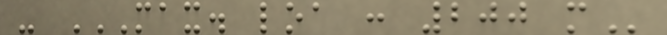- MAX. LOA : 200 M
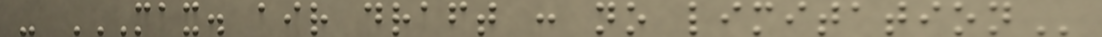- MAX. AIR DRAFT : NO LIMITATION
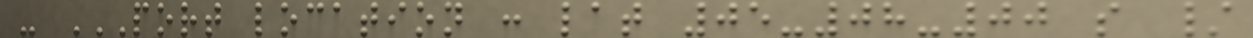- PORT LOCATION : LAT 05-08-00 S /
